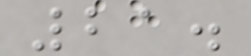21.
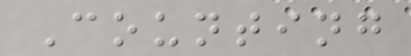Counting
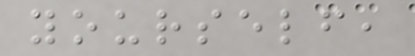yourself,
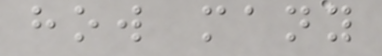how many
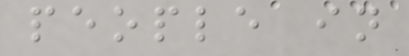people in
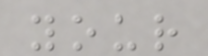your
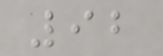92
